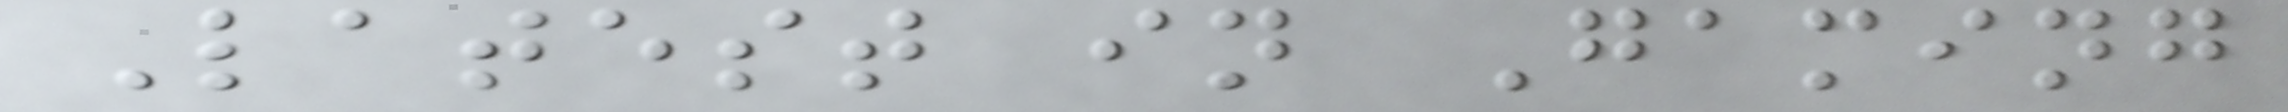Latest in Gaming
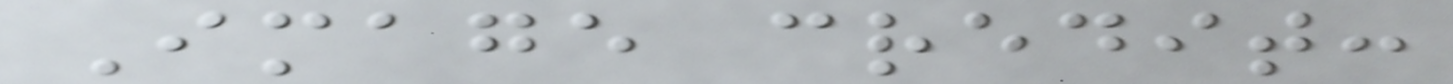Image credit:
